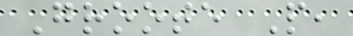Groote P,
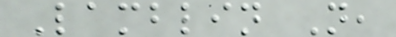Lamblin N,
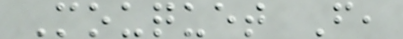Mouquet F,
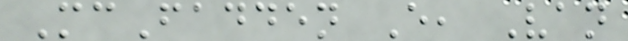McFadden E, Van
